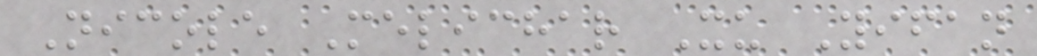Nicole Melichar Xu Yifan
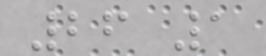26 1
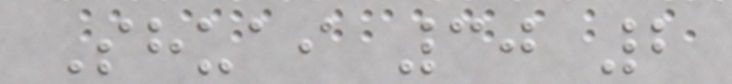Shuai 30 2
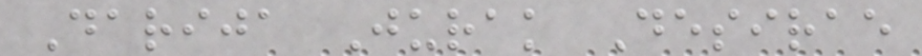Darija Jurak Desirae
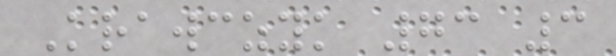Krawczyk 73 3
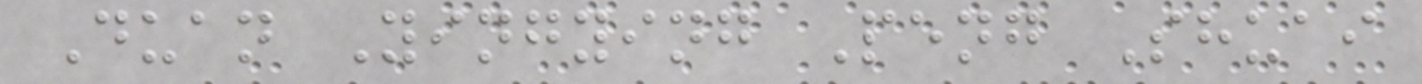Duan Yingying Peng Shuai
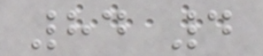84 4
